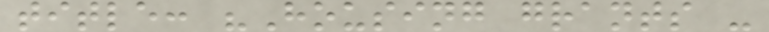title: "Housing grants -
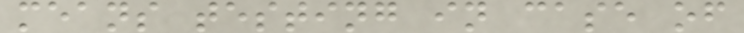means testing in case of
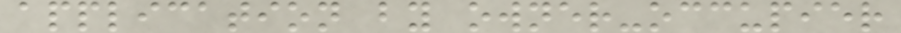application by owner-occupier
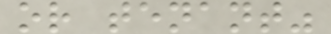or tenant"
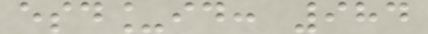esd_id: 984
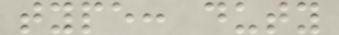type: duty
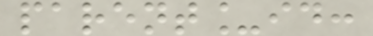parent_id:
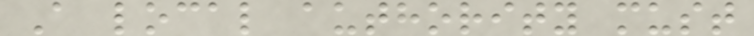A local authority must
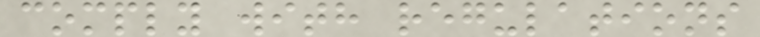comply with regulations
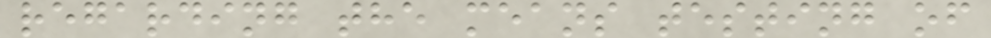regarding the means testing of
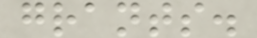grants.
